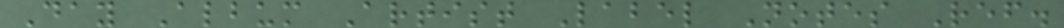Day Album Artist Label Notes Ref.
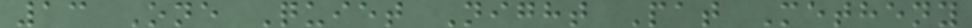13 One Quiet Night Pat Metheny
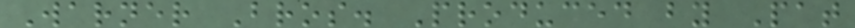Warner Bros. Produced by Pat
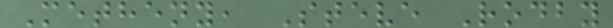Metheny, Steve Rodby
